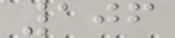106
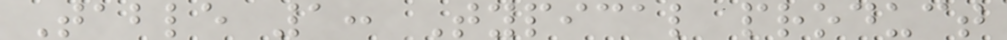Table 1: Typical product
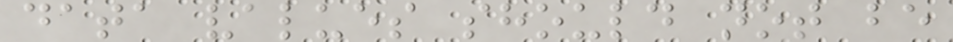data values should not be
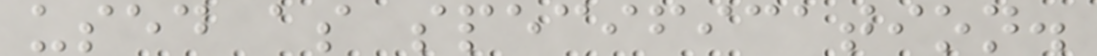used as specification.
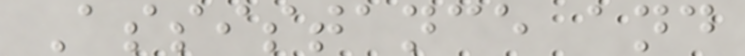Assistance and
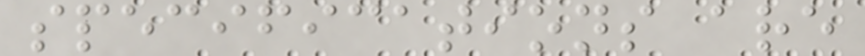specifications are
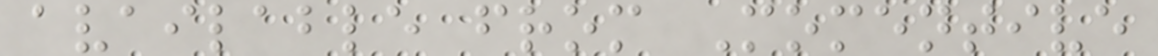available from Momentive
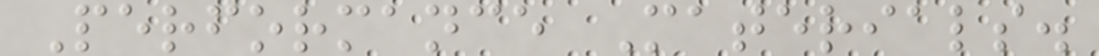Performance Materials.
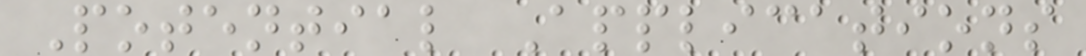Potential Applications
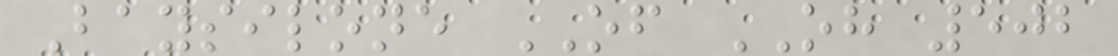Baysilone OF OH 502
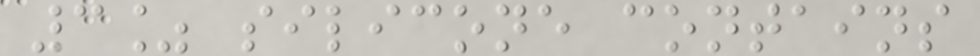3% silicone contains
